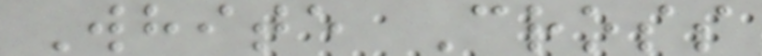White Cross
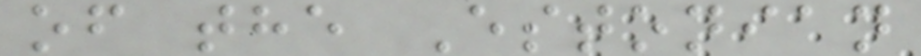of the Estonian
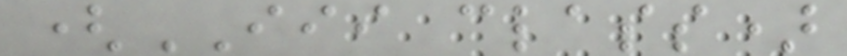(III class)
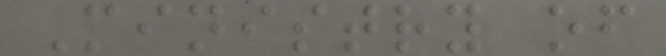Ministry of
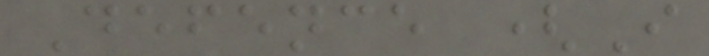Defence (I
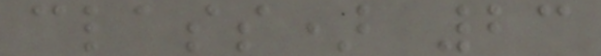class) 23
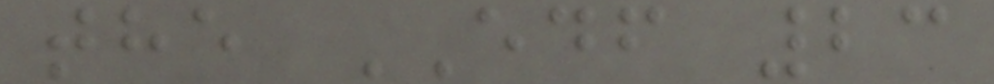the EDF 23
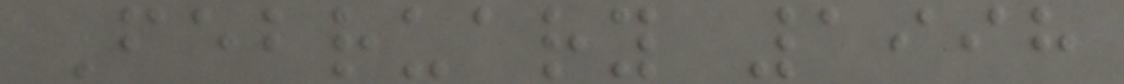February 1998
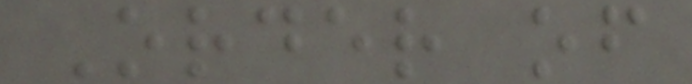Order of
